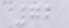72
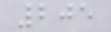205
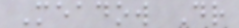Meadow Dr
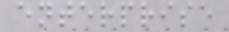enterprise
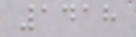1418
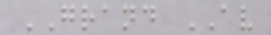GRAND AV
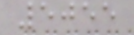5055
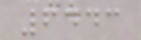6443
